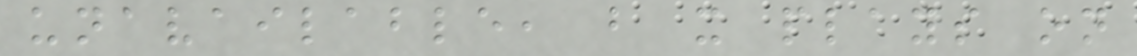unavailable, but it plays on
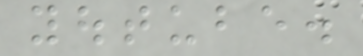youtube.
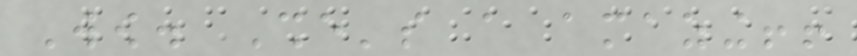Wow. She's a amazing!!
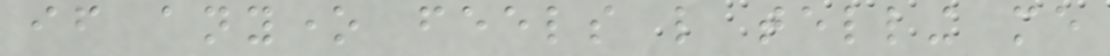if anyone feels like telling me
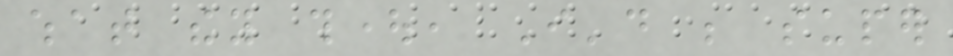what they thought, I'd be super
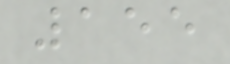155
